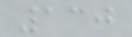130
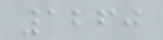1260
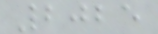2025
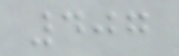407
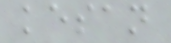kesan
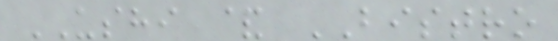USHI & BISTRO
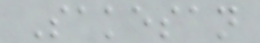Sakesan
